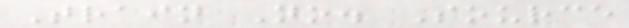Train No. Source
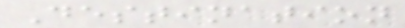Destination
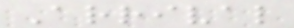Arrival
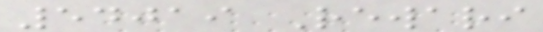54019 Rewari
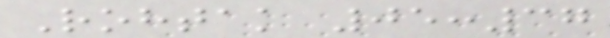Rohtak 05:37
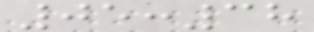05:38
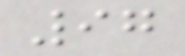97
